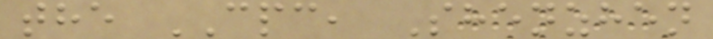the CPC, Shenzhen
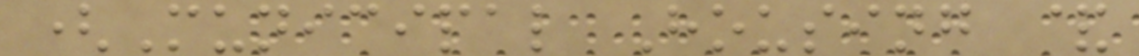(Municipal Housing &
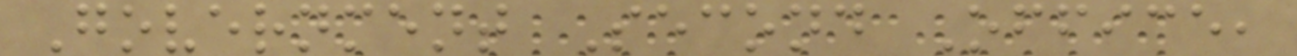Government Second Office,
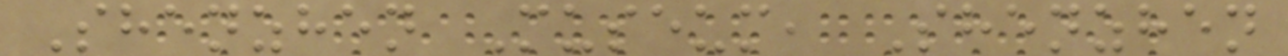Shenzhen Museum, Shenzhen
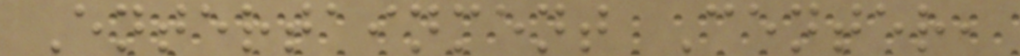Entertainment Center,
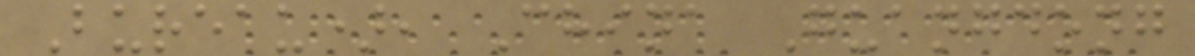Bureau), China Guangdong
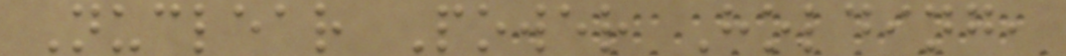Nuclear Power Holding,
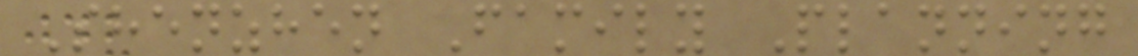Shenzhen Family Planning
